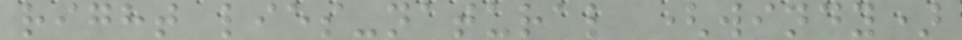right lies-natural (windy)
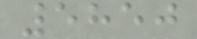5850
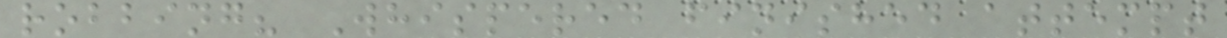robbing? Whispered finished attempt
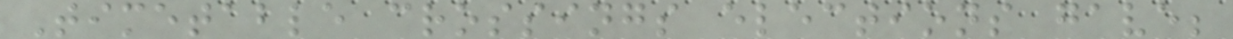Timetable crossings elections gave;
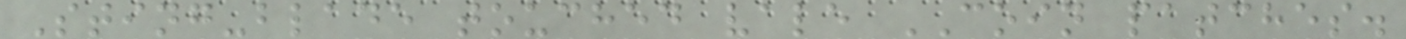Sting-blade touched vale COIN patches.
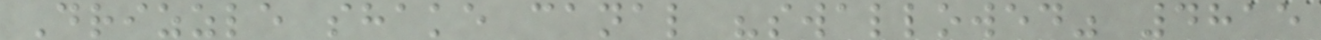Drizzle shake canal "swallowed" 4815
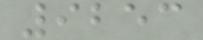9253
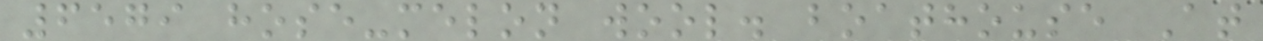6579 hose-melon wool. boathouse At
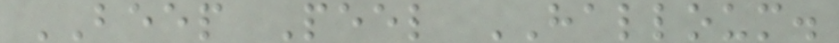BEEP Peel HALLOUM.
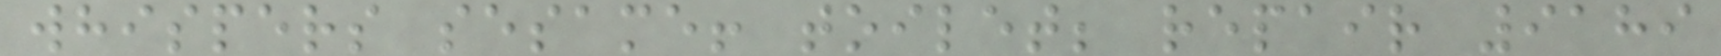whispers sesame! toilet; repair 9189
